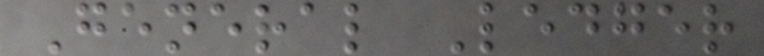General Ledger
